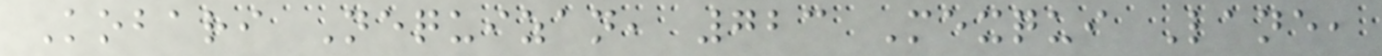Kobari Nequizan, 723 Mexqui Lane,
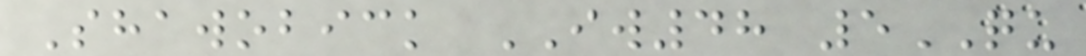Shawobick IW48 5QU
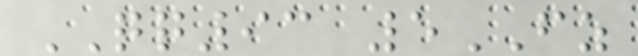QQ93 5FZ
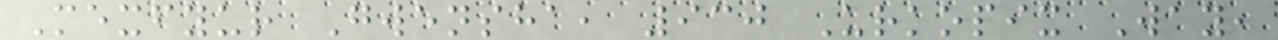Mexfyur Gwensha, 930 Urkopix Way,
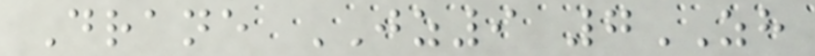Drane JZ9 7ZH
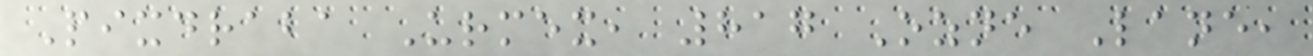Pixdraba Urmex, 817 Ozne Lane,
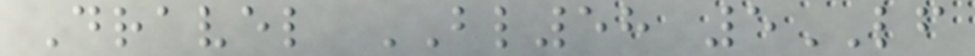Dravel BL58 5LF
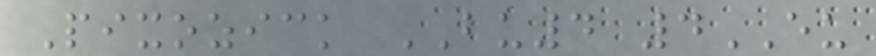Pixozick BU4 4EU
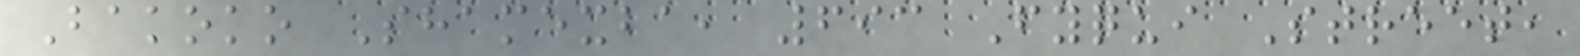Bakoko Shamexba, 693 Fyqui Street,
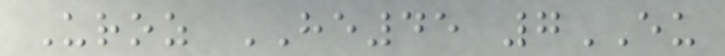Uroz HE45 7EU
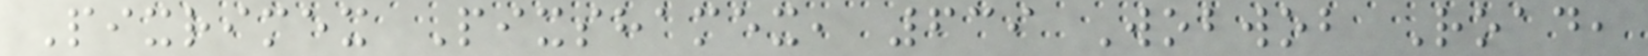Pixrimex Pixshamex, 639 Wobwob Road,
